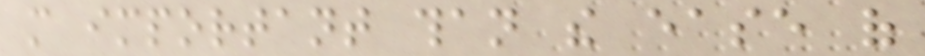more important than the ease of
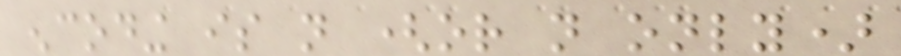encoding is not (or not only)
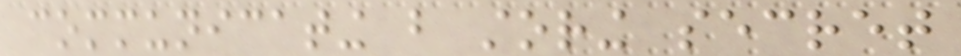communicating but storing secret
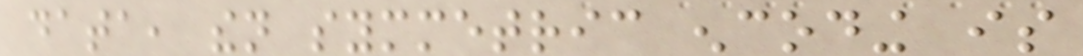data, then symmetric encoding is
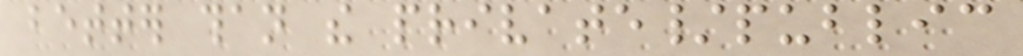better than the private/public
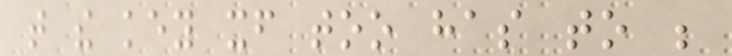that the key itself too has to be
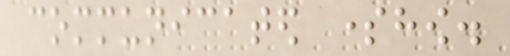communicated somehow.
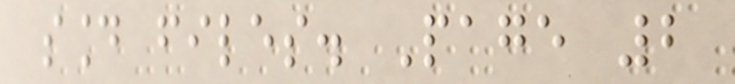sound files. Page 2
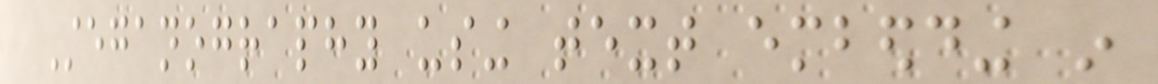Steganography using text embedding in
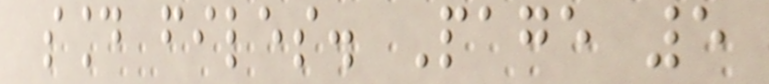sound files. Page 5
